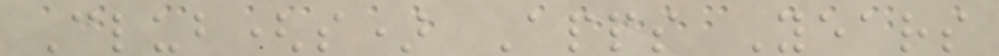Club(s) Apps Years
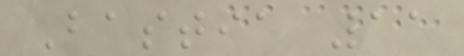Bastia 11
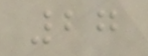27
